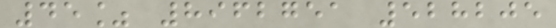45% 8962751 528205
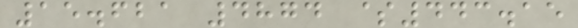15.621 4874 $443.15
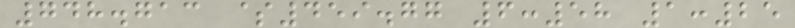748.713 $459.77 6:58 1:25
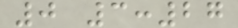0 3:27
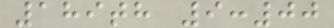189th 9:00
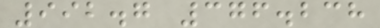992.7 376.238
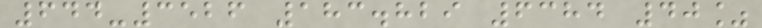644-3526 183.829 6384 40%
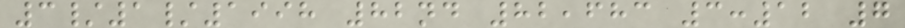3/1/1998 82nd 82,683 3:12 7
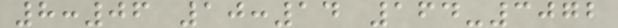8:06 10:14 164-3072
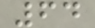64
